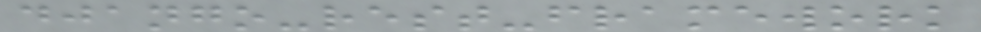django-rest-framework
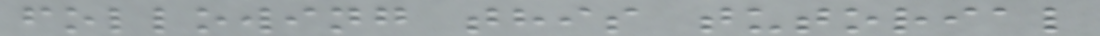following this tutorial
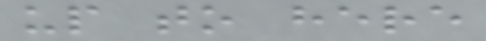up to here
